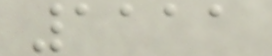1111
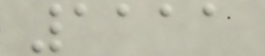1111
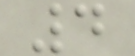4
